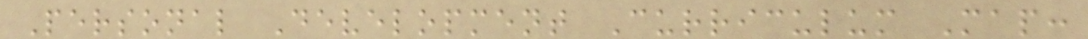Personal Development Curriculum Map:
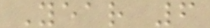Year 6
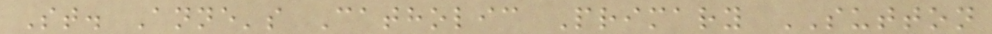St. Anne's Catholic Primary SUTTON
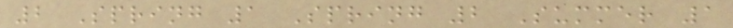2 Spring 1 Spring 2 Summer 1
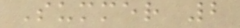Summer 2
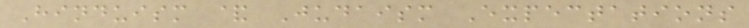Hinduism & Judaism Expectations
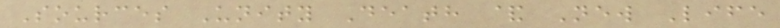Sources Unity Death & New Life
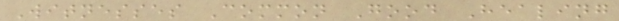Witnesses Common Good Healing
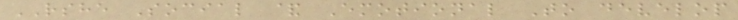RSHE Social & Emotional To develop
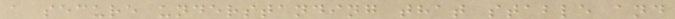a secure understanding that stable and
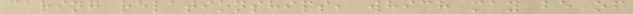caring relationships, which may be of
